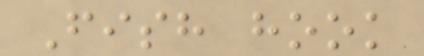Fish hook
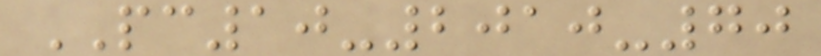PC10-2010-70
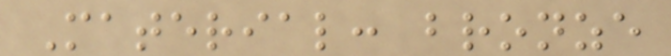Material: bronze
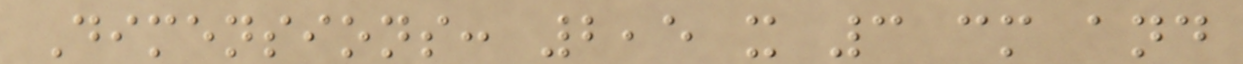Dimensions: 2,5 x 3 cm and
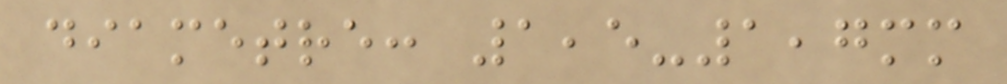diametre: 1,5-1,7mm
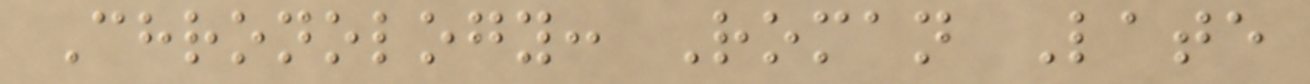Chronology: Roman Late
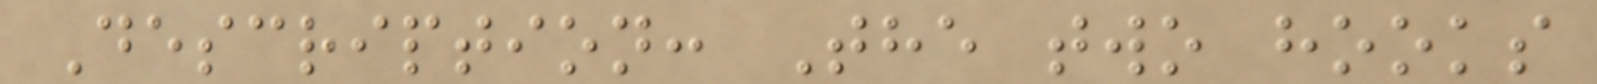Description: The two hooks
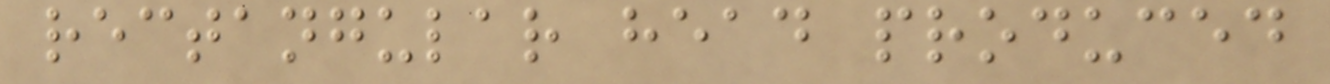rectangular head produced
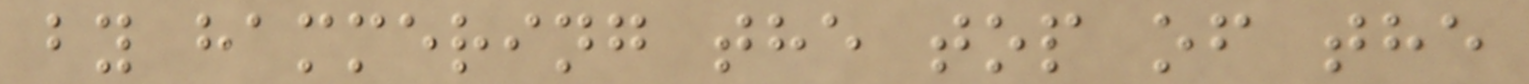by hammering the top of the
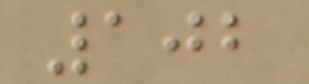102
